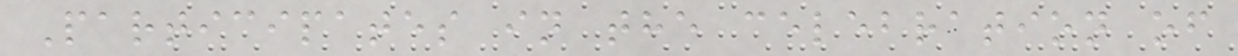Participates in the celebration of
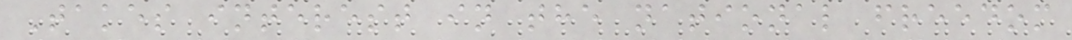Takes interest in the national freedom
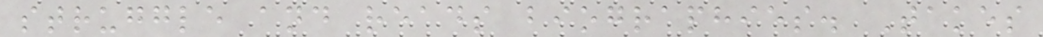struggle and reads biographies. Takes
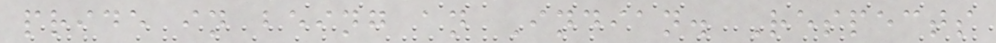pride in being an Indian. Respects
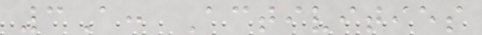3A: Activities
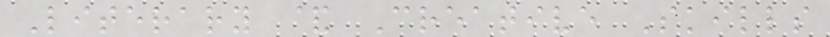Literary & Creative Skills
